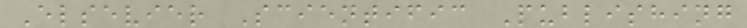Elsevier Scientific Publishing
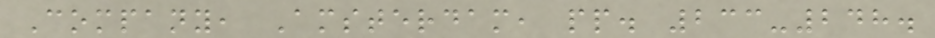Company, Amsterdam, pp. 233-248.
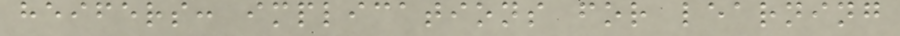heifers: implications for learning
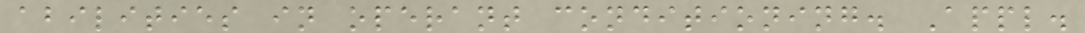abilities in operant conditioning. Appl.
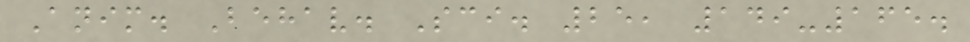Anim. Behav. Sci. 25, 149-165.
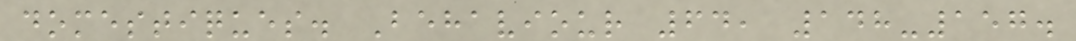domestiques. Behaviour 64, 148-157.
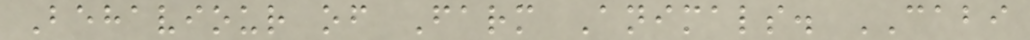Behaviour of Farm Animals. CABI
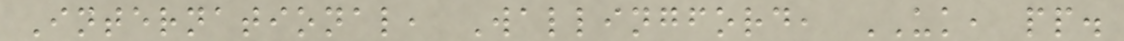International, Wallingford, UK, pp.
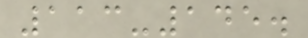113-145.
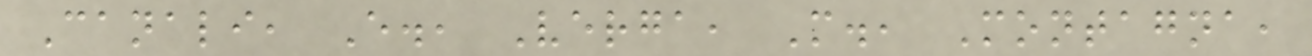Canali, E., Verga, M., Montagna,
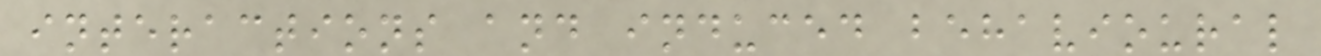interactions and induced behavioural
